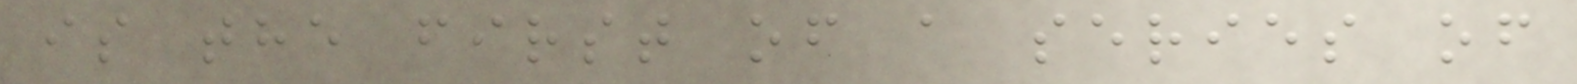is the first of a series of
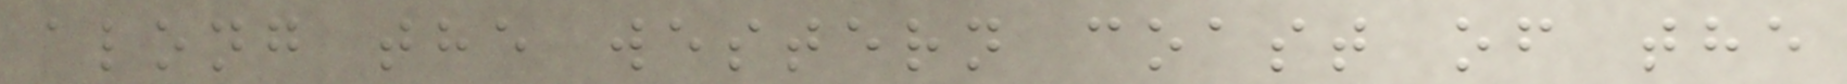along the western coast of the
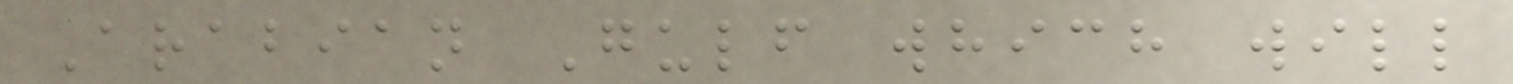Arabian Gulf which will
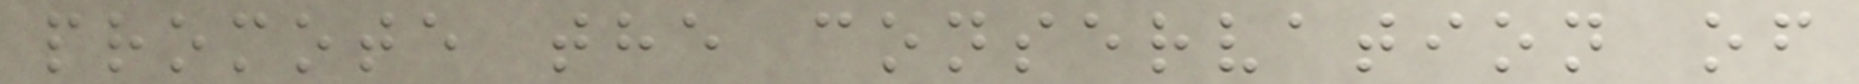promote the conservation of
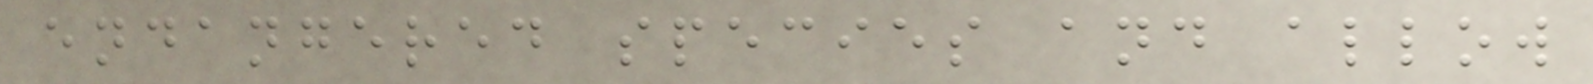endangered species and allow
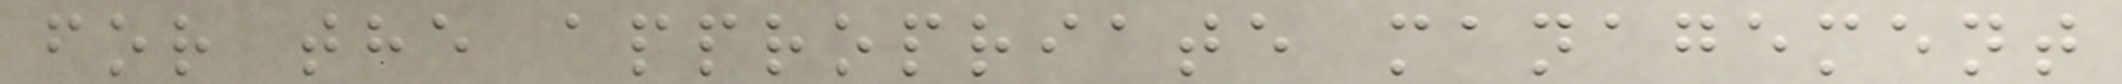for the appropriate management
